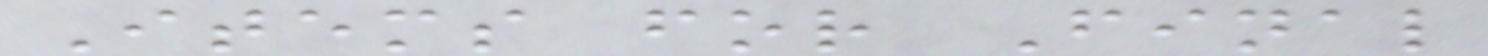Items for Final
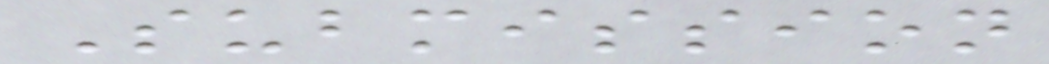Submission
